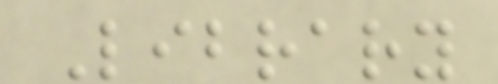Library
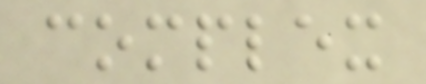complex
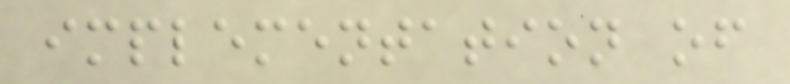implementation of
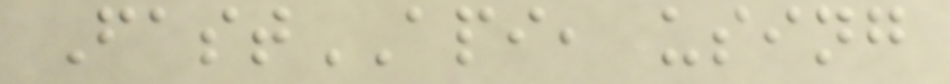FastAPI, using
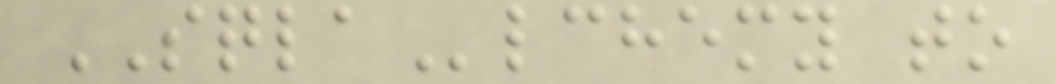SQLAlchemy to
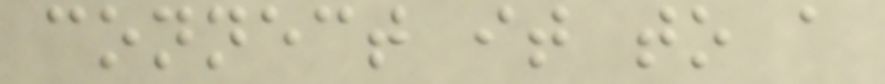connect it to a
